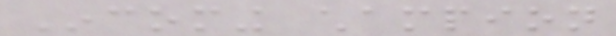Incoming champion
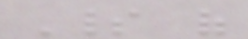Spirit of
